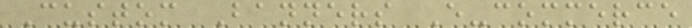Custom Banners E-commerce
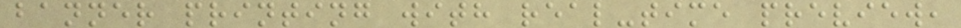banner printing with real-time preview,
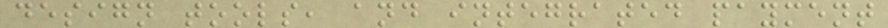design tools, and integrated payment
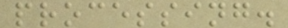processing.
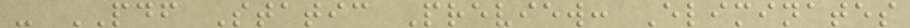- PDF Static Preview: Eliminates
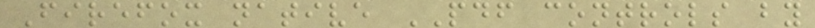Firefox native PDF controls by
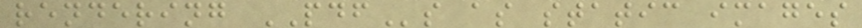rendering PDFs as static images
